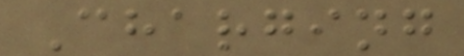Charging
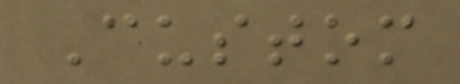Custom
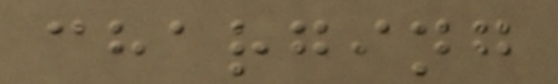charging
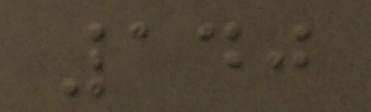140
